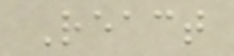React
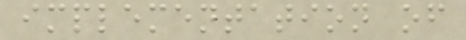implementation of
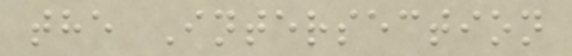the Intersection
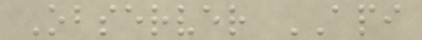Observer API
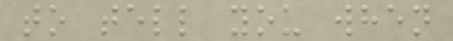to tell you when
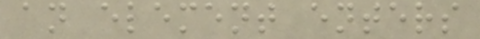an element enters
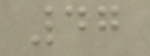47
